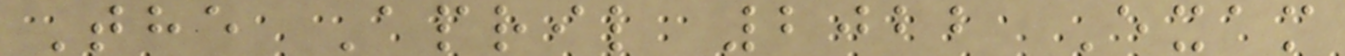The April 2022 Exam
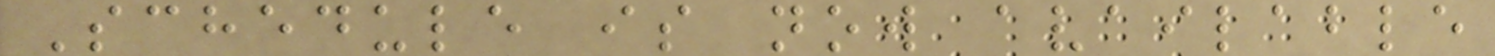Schedule is now available
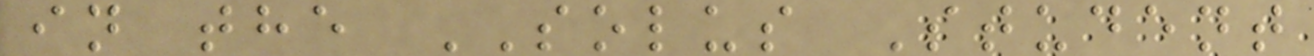in the SOLUS Student
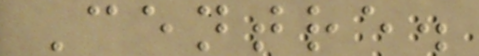Centre.
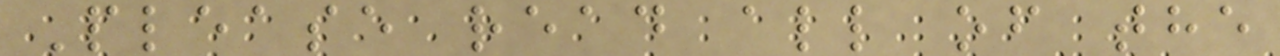Please read all of the
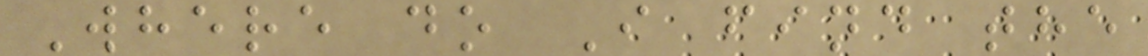Where do I find the
